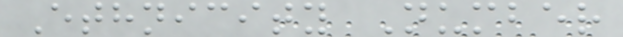Ethnicity Number
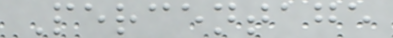Percentage
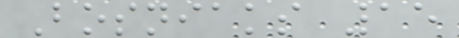Bosniaks 15
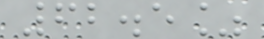62.5%
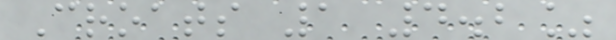Croats 1 4.2%
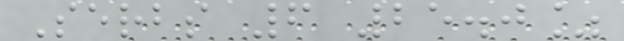Serbs 6 25.0%
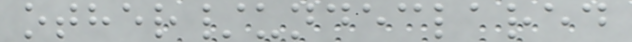other/undeclared
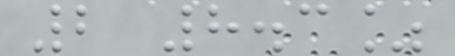2 8.3%
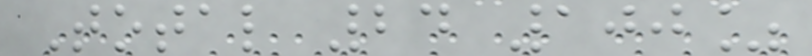Total 24 100%
